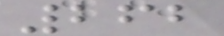262
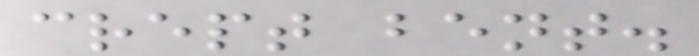crept bent.
